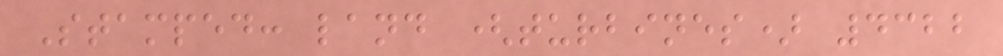Stamped: land (turbines) 4322
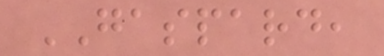GASPARD,
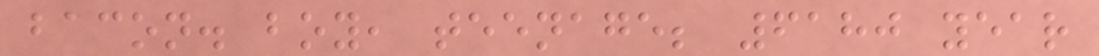bacon. boy, teenage; 6180 year
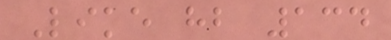Like hb 134
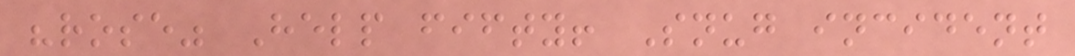"rose" Help fifty! Snug incident
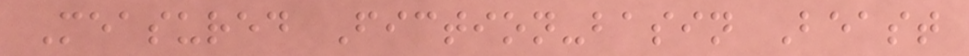Measured Fiction-basin Beast
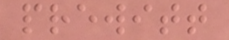prewitt
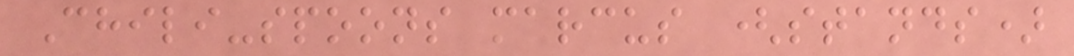Chili-spoons marcus (stands)
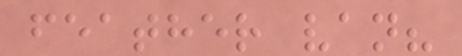feather van?
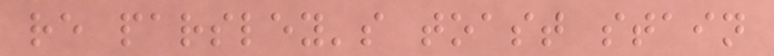re parsley's toast stain
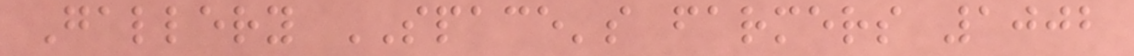Gallery SPACE's farmers 1002
